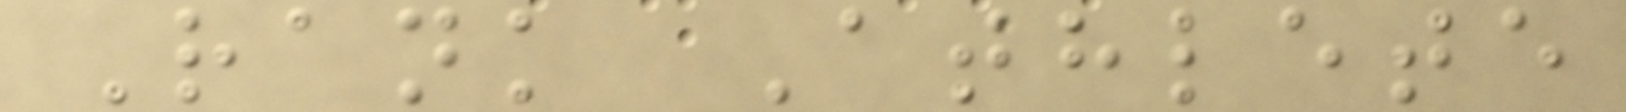Rank Athlete
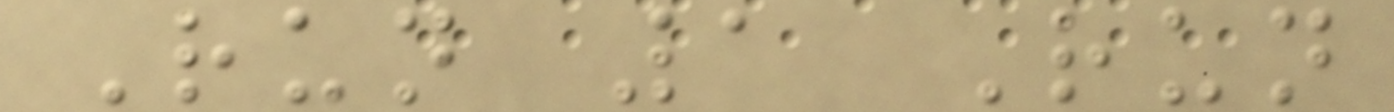Run 1 Run
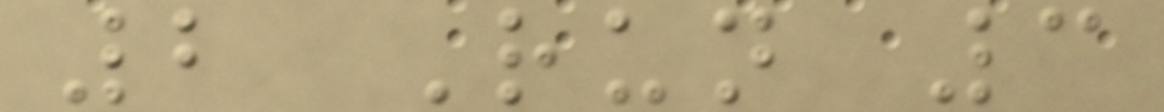2 Run 3
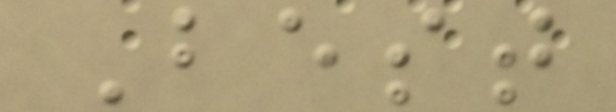Best
